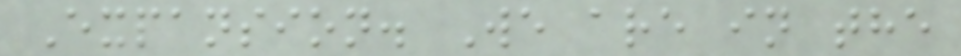Expansion. We are in the
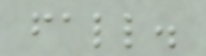fall.
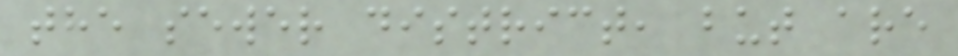the sewer district, but are
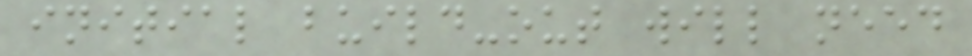initial build-out will need
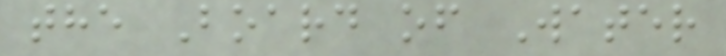the Board of Water
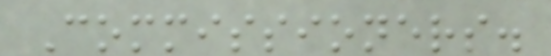Commissioners.
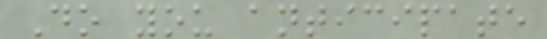Do you anticipate
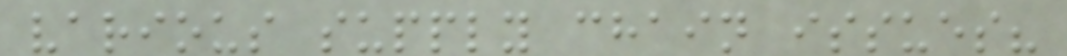various supply chain issues?
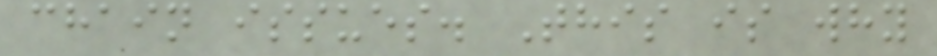chain issues. This is why
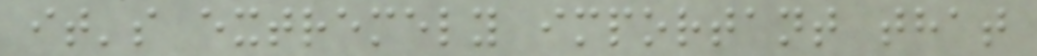it's extremely important that
